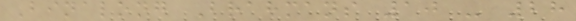Binalong Brahmans 10 - 28
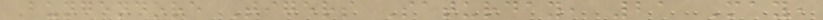Bungendore Tigers Saturday, 21 May,
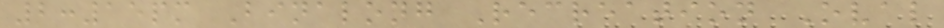2:15pm Binalong Recreation Oval
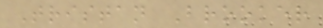Tristan Brooker
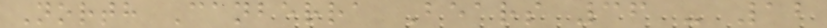North Canberra Bears 36 - 12
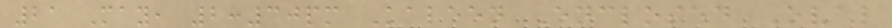21 May, 2:30pm Kaleen Enclosed Oval
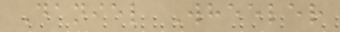Daniel Wheeler
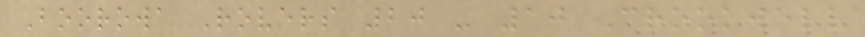Boorowa Rovers 20 - 10 Crookwell
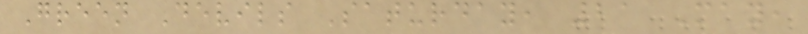Green Devils Saturday, 21 May,
